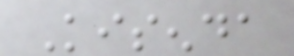Kisenda
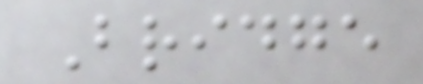Bridge
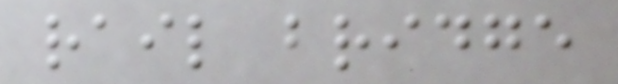rail bridge
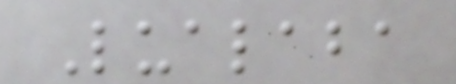Lualaba
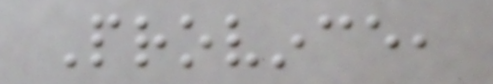Province,
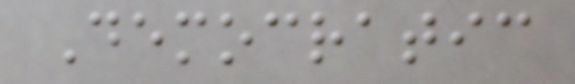Democratic
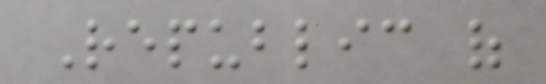Republic of
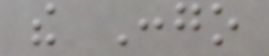the Congo
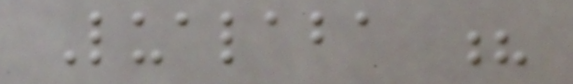Lualaba ?
